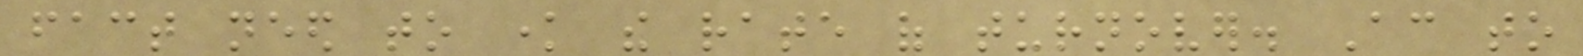fact need to know the rate of turnover. According to
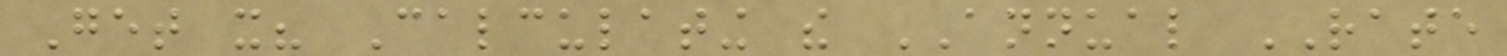Get it? Calculating the ANNUAL RATE
